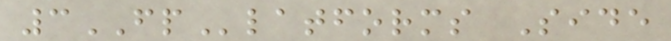3FPlatforms Side
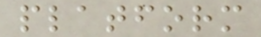platform
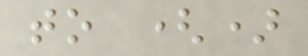to ()
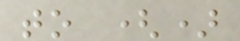to ()
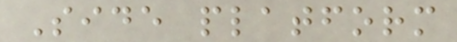Side platform
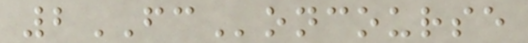2FConcourse
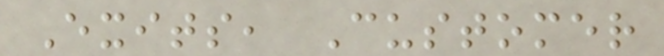Exits, Customer
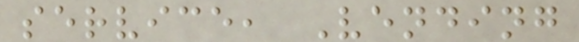service, Vending
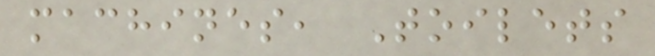machines, Toilets
